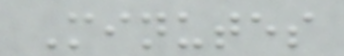Minutes
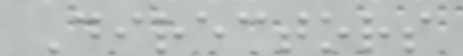Directors
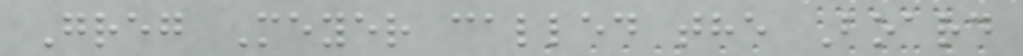Greg Meyer called the Board
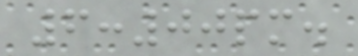6:00pm.
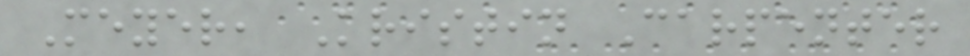Meyer, Kristin Carpenter
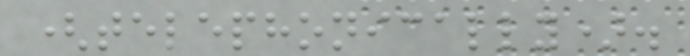(telephonically).
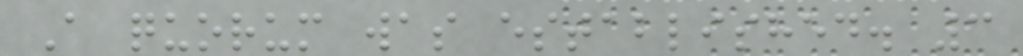A quorum was established. 3
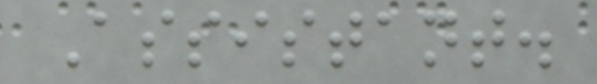Assistant.
